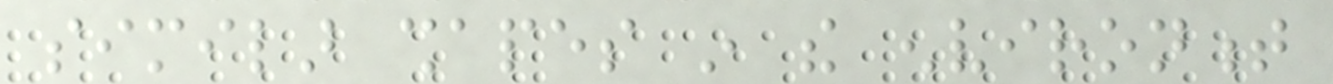similar shapes in the environment
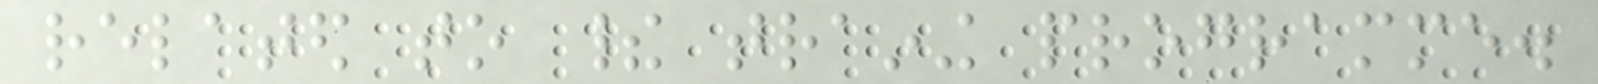related to their training programme.
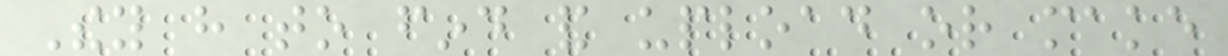They have to find and upload or make
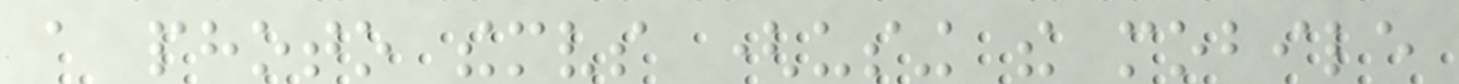a photo themselves (using the mobile
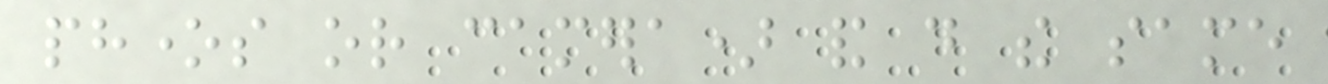phones or camera) and do the same
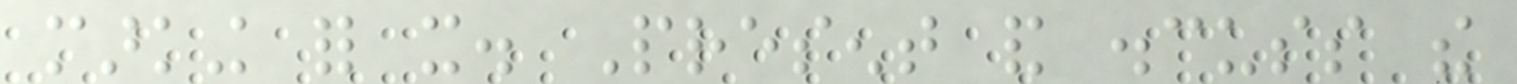marking for it. Present and discuss the
